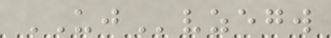UJvzegw
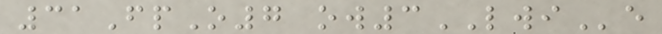31FpO7 ow3LWIe
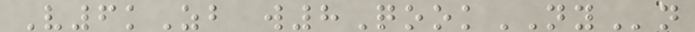V6kZb w8QookNYn
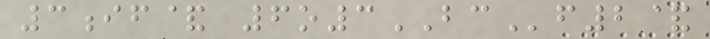3if& 6o3BCf2&
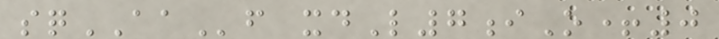sqAAf xdL7iO+0
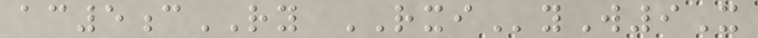ac5cRY RXIyW9X
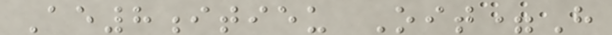Ae8itieu Oit=H
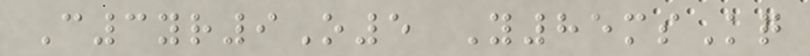C3yr9O5 Y85msKq
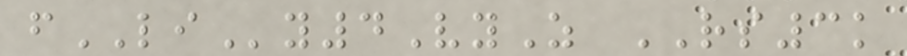fLIy4VyZ RS3k
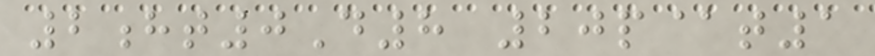2ht0D8 20p@t1
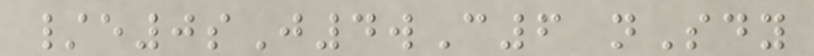/e0sJ4wC6 nSdy
